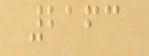2163
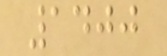1400
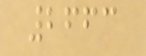2663
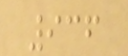936
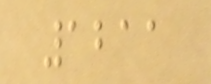1211
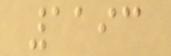1193
